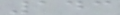143
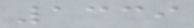1339
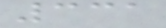331
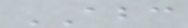ABC
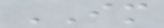IM
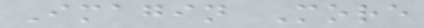Imagin More
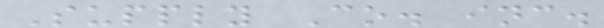Supply Co. inc.
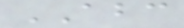ABC
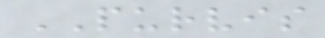PURVIS
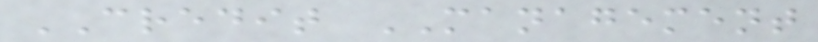CREDIT MANAGEMENT
